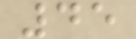45
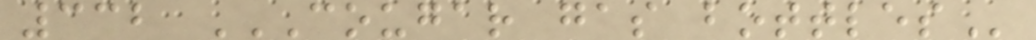332 COUGAR GAS BOTTLES
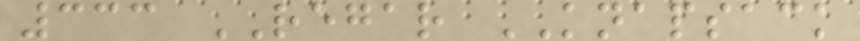333 REGAR KNAPSACK
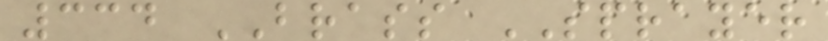334 BRASS SPRAYER
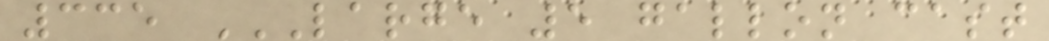335 LARGE 5 GALLON CAST
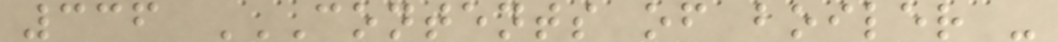336 CONTENTS OF BOILER -
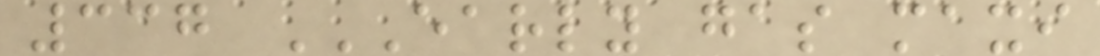337 EARLY GAS MAXI
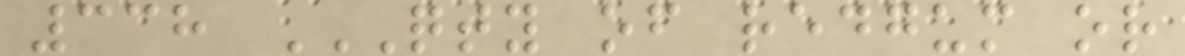338 QTY OF REDGUM OR
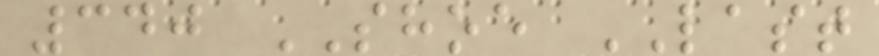340 SHOE LAST
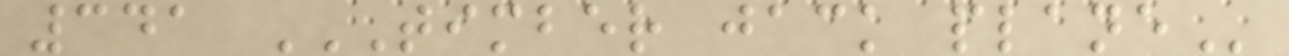341 TIMBER JACK PLANE
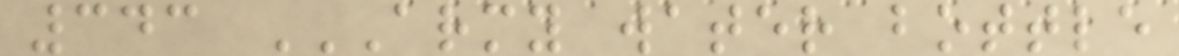343 ARMY WATER BOTTLE
